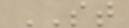ST
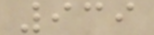939
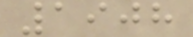1908
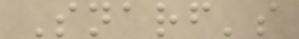Snarf's
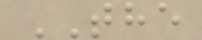THE
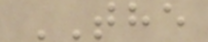THE
